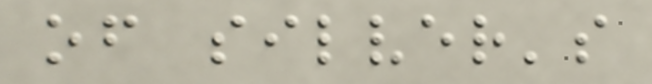of silver's
